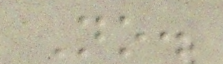No.
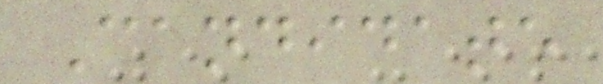Candidate
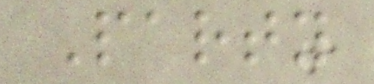Party
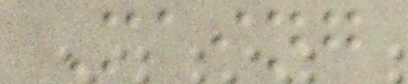Maing
